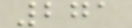271
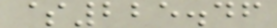$225.46
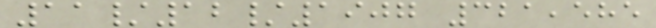11/12/1907 321,585
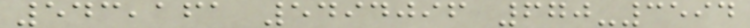543,161 5494096 670-3594
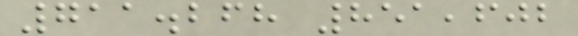711.268 851,602
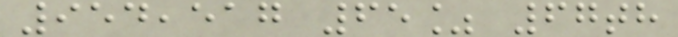954,517 65% 67th
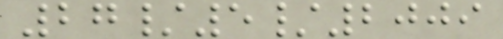27/5/2009
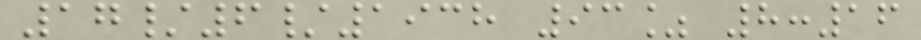17/6/1938 93% 8:16
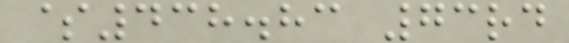$438.83 73rd
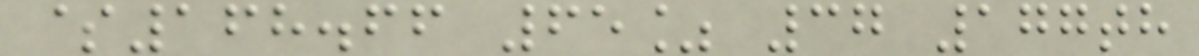$168.66 65% 37 177th
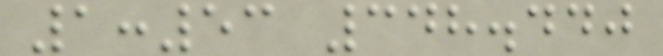1:53 348.440
